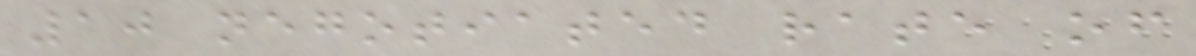10 negotiated rate of
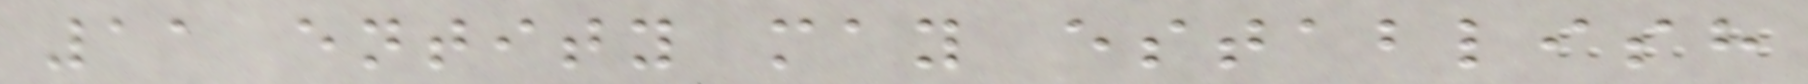11 entity may establish
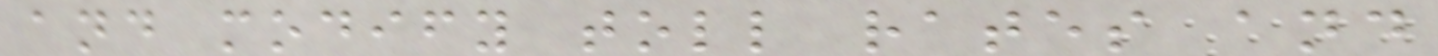and modify toll rates and
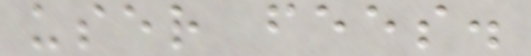user fees.
